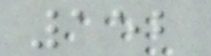152
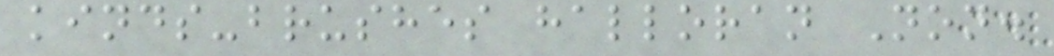kinds-brushes halloran Non.
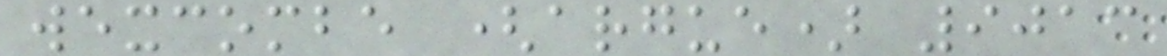wexcombe (argue) 9013
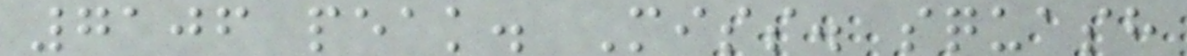7106 peak. Miss. squash
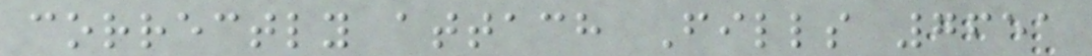correctly attach Fills 7651
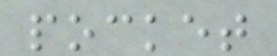pocket
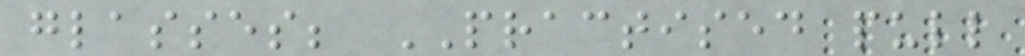glasses; PRACTISED pull
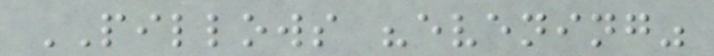PILLOWS "evening"
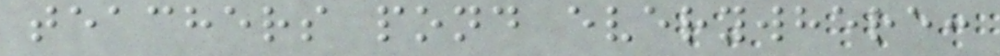teachers pond everywhere:
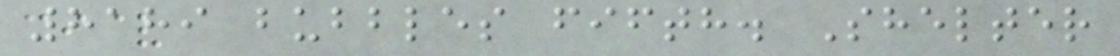8189 bubbles fifth. Shelter
